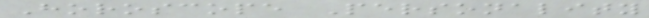Horoscope Personality
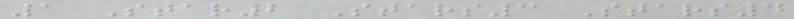1 Star2 Stars3 Stars4
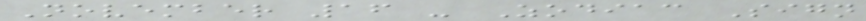November 16 - Zodiac Sign
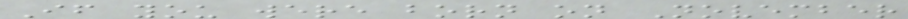If you were born on November
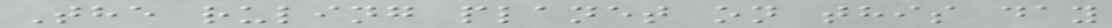The ruling planet on this day
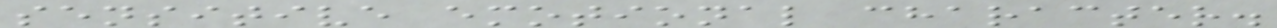sensitive emotional character.
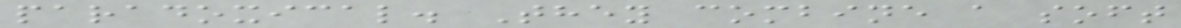paradoxical. They combine a soft
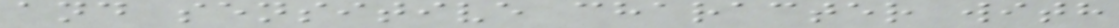and sensitive character with
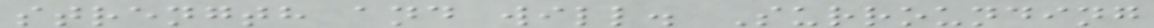strength and will. Surrounding
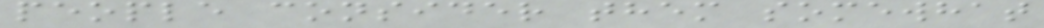people consider them somewhat
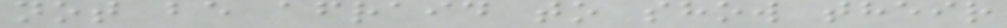not be afraid to show their
